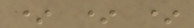* * *
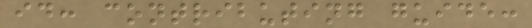id: contributing guide:
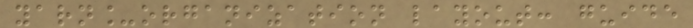yarn_organization layout: guide
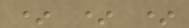* * *
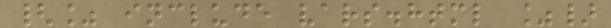{% include vars.html %}
